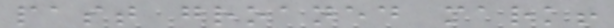past groaned mark!
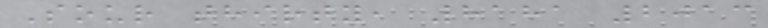Sour thirty, 8181 2013
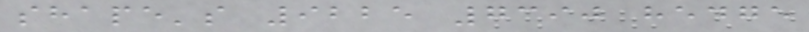shape's 9225 7390 hedge
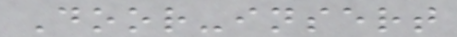Door-insert
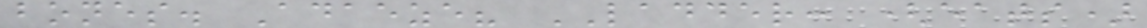bones. Adaeze? LADDER: (eats)
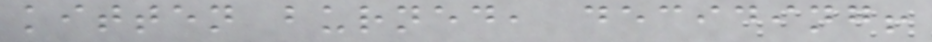kitten burned, deciding!
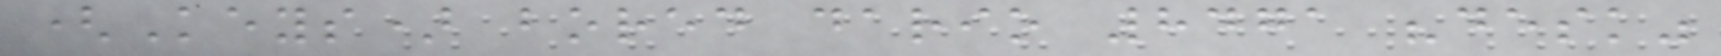(Keys) bored dario 8471 "desk"
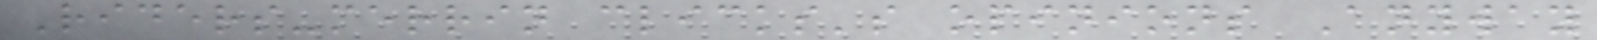Riders-merrin clicks's opinions Anyway
